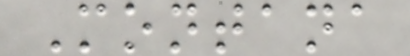Montana
